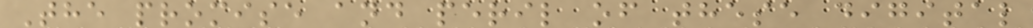The promise and peril of these digital
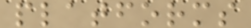platforms
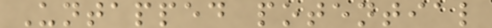Untapped potential
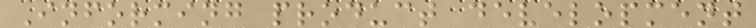Informing product development
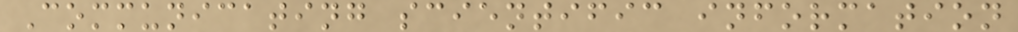Communicating scientific information
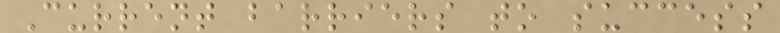Current barriers to success
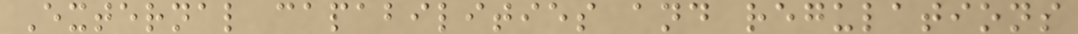External capabilities and regulations
